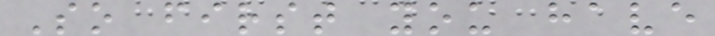So first you have
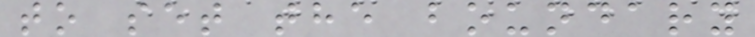to set the boundary
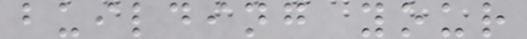building your
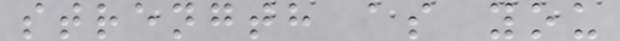strength as you
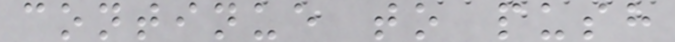continue to push
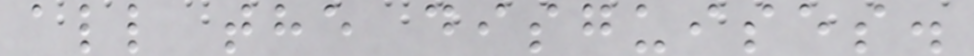all the disguises.
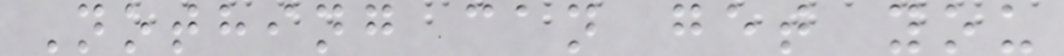Nothing can get you
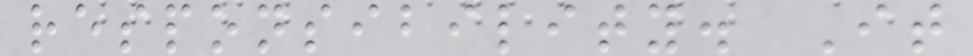responsibility. It
